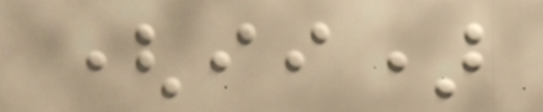(ii)
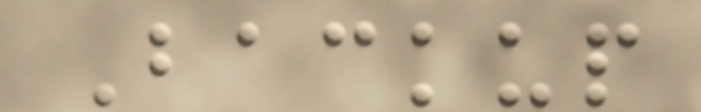Backup
